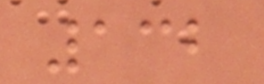132
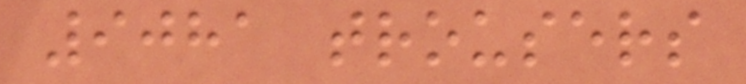9081 trousers
